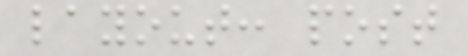layout: post
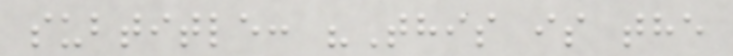subtitle: "This is the
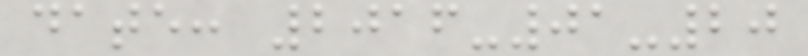date: 2016-01-20
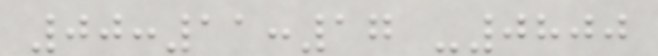00:11:17 -0800
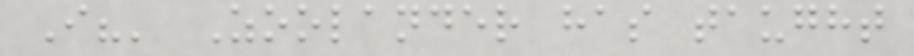I?' Zoolander has taught
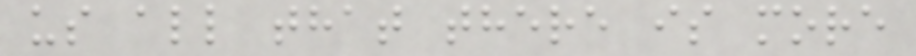us all that there is more
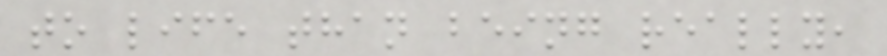to life than being really,
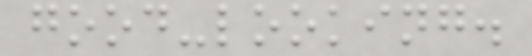good-looking.
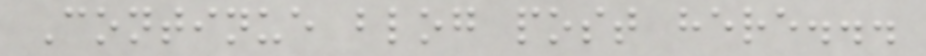Continue blog post here...
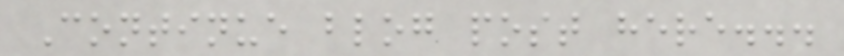Continue blog post here...
